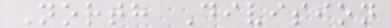North Division
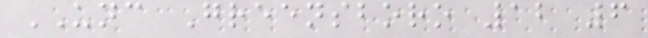UNC Greensboro 12 6
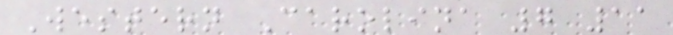Western Carolina 7 11
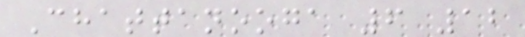Chattanooga 6 12
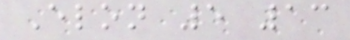Elon 5 13
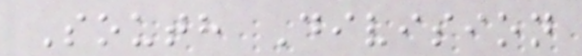South Division
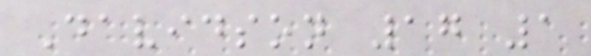Davidson 17 1
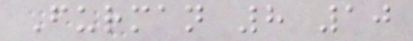Furman 8 10
